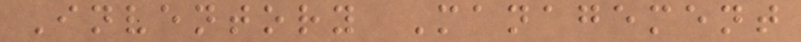Inventory Management
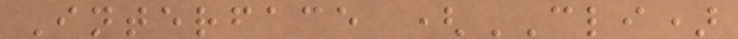Interface (CLI)
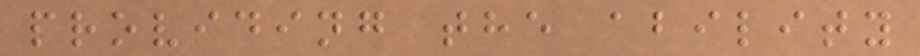providing the ability
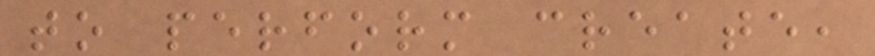to perform create,
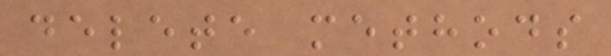delete methods
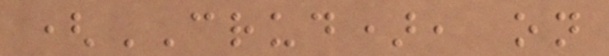(CRUD), on
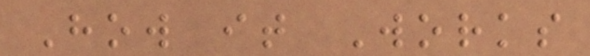How it Works
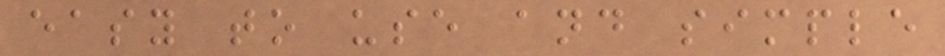easy to use and simple
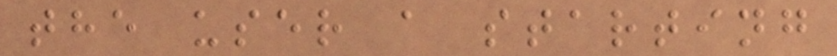the user a starting
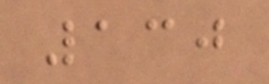130
